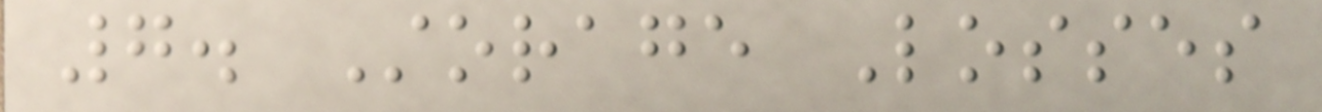7. Storage Losses
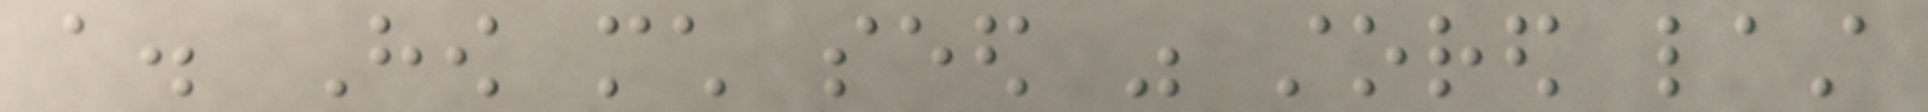a. How much seed was stored last
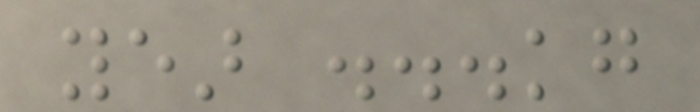year ...kg
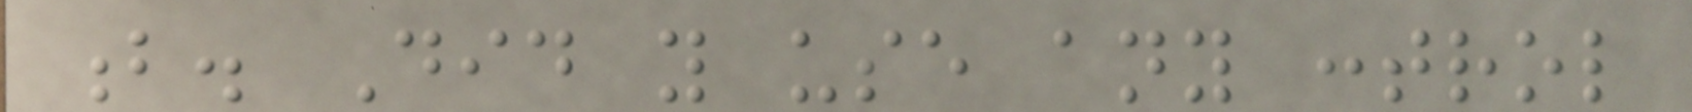b. Did you use any control
